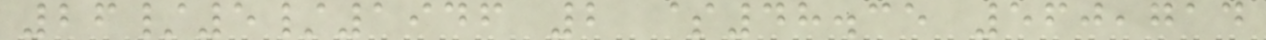26/5/1946 2 $48.35 560,714
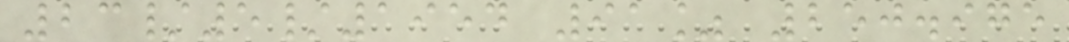23/5/1954 91% 250.975
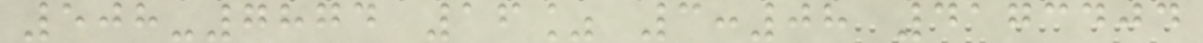508-7874 16% 3:08 4173404
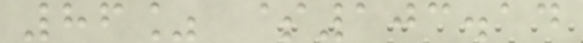86% $103.14
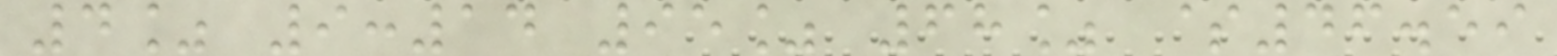4% 9:14 95% 68% $46.59
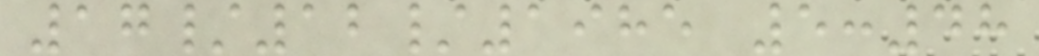17/12/1985 5:48
